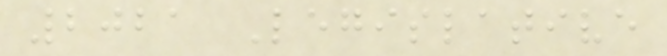2021 Legislative
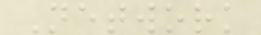Network
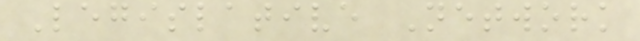Legislative Network
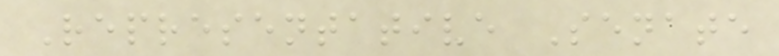Representative Senate
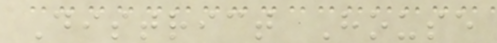District House
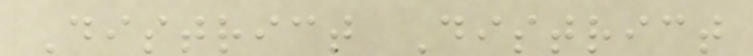District District
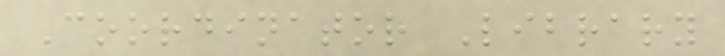Coordinator Library
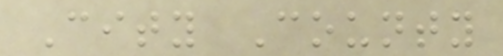City County
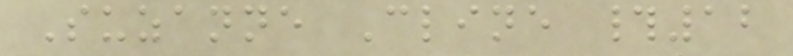Suzanne Cline #12
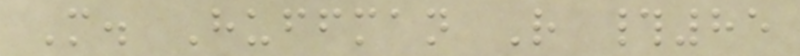M. Huffman R #85
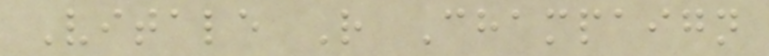Vitale R Champaign
